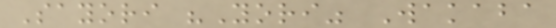Sayori "Yori" Wakaba
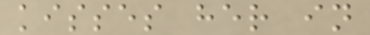kisses her in
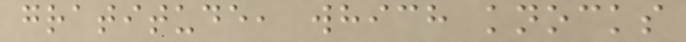gratitude, which knocks
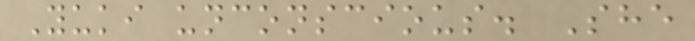Yuki unconscious. She
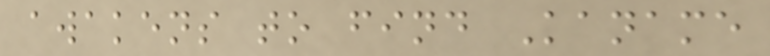awakens to find Kaname
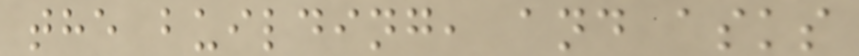the building, and asks
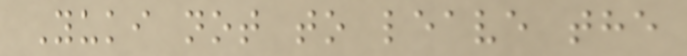Yuki not to leave the
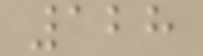128
